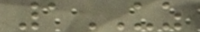1UZ
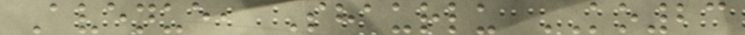Avenue, Shaurlu KO23
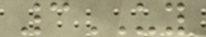3UY
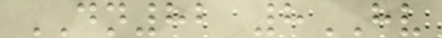DN82 8HV
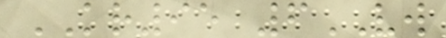KR95 6VW
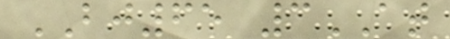BJ65 3AT
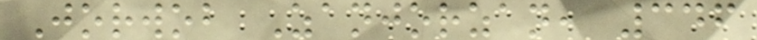Jorwob Zanjorzan, 346
